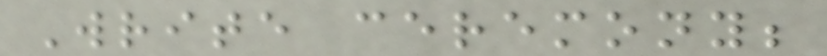Write ceremony;
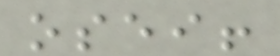osei!
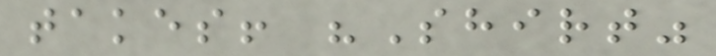takes! "Shirt"
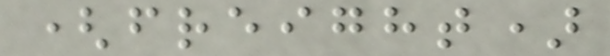(freight)
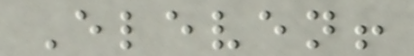Eleven!
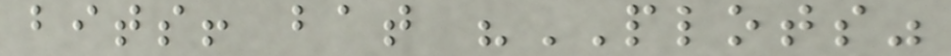bits! bat "PLOTS"
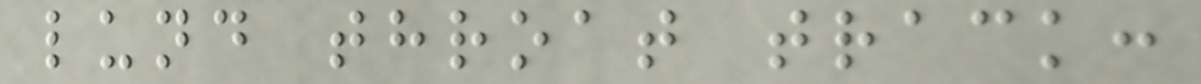lund throat track:
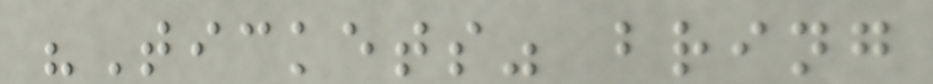"Tickets" bring
